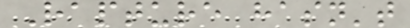Rapture hasn't
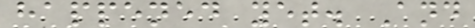happened yet. And
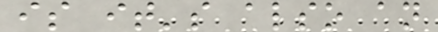is it's also an
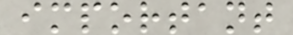important
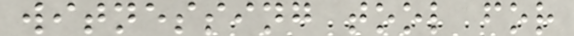witnessing tool for
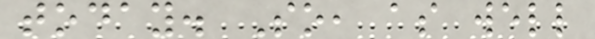today. So, as well
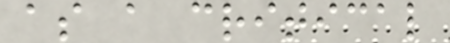as a critical
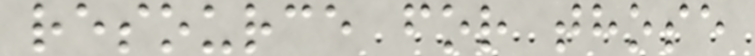resource for those
